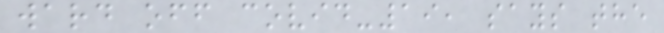ward off covid-19, says the
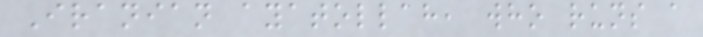Iranian ayatollah, who runs a
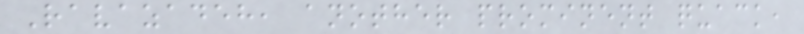Ravazadeh, another prominent quack,
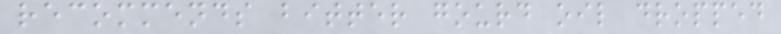recommends bitter gourd oil dropped
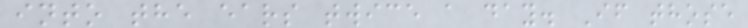into the ears twice a day. If those
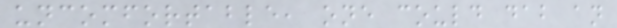uncomfortable, one could dab an
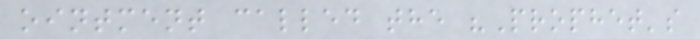ointment called the "Prophet's
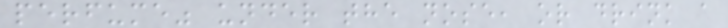perfume" under the nose, or drink a
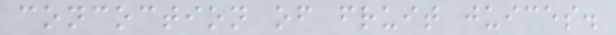concoction of fruit juices.
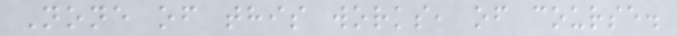None of this works, of course.
